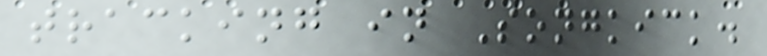tracking in Songkick.
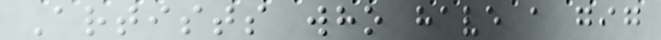Artists who have a gig
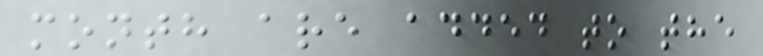month are added to the
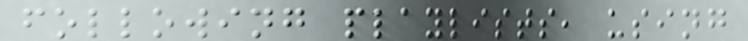following playlists, using
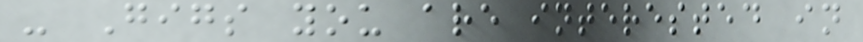- Gigs you are interested in
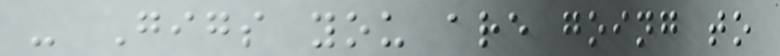- Gigs you are going to
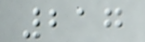217
